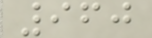960
